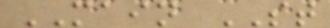MAIN ST
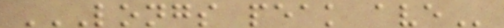LONGS PEAK AVE
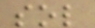sol
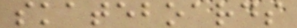skateboards
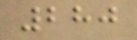280
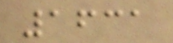1631
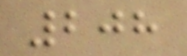208
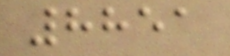8851
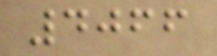4066
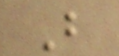B
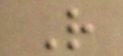R
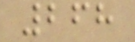268
